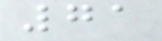71
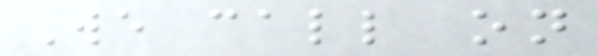We call on
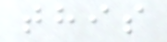this
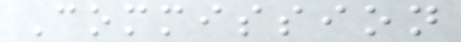Commission
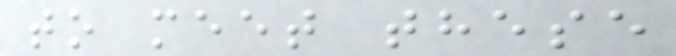to meet these
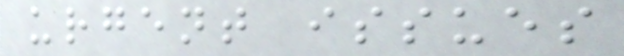urgent issues
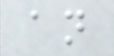an
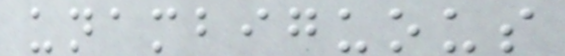unambiguous
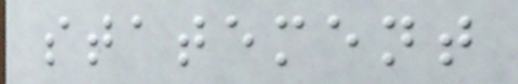statement
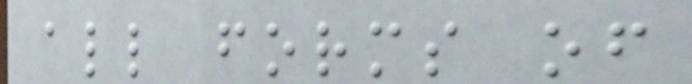all forms of
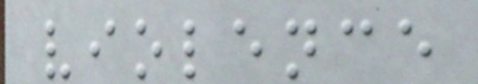violence
